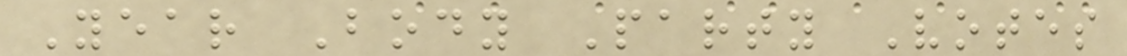Year Body Party Votes
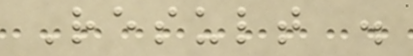Result .
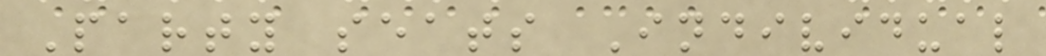Party seats Individual
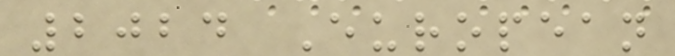2024 European
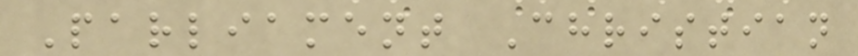Parliament Christian
